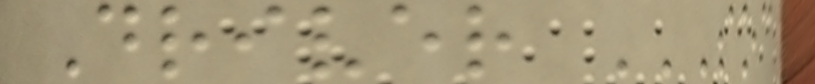Driver SOC
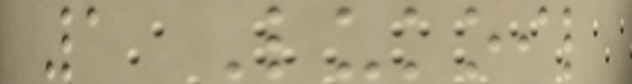1 Lukoil
